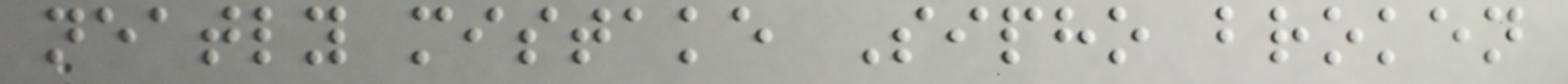neatly mistake Sipho broken
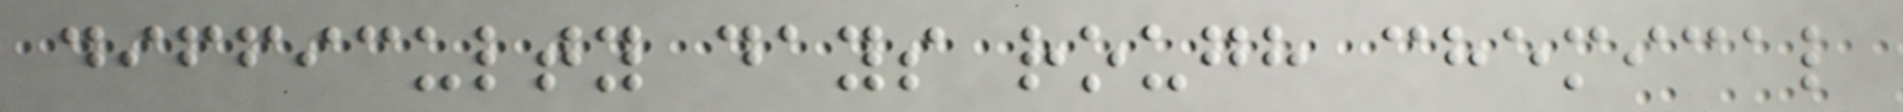difficulty days rough chemical
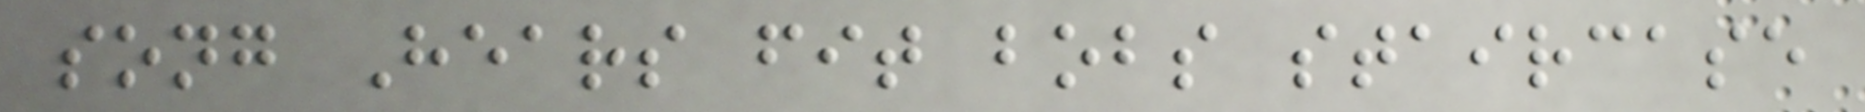song Hears fit bobs staircase
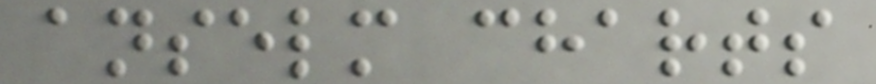anselm charts
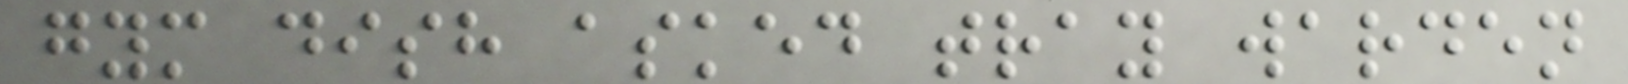gym dish asked tray warden
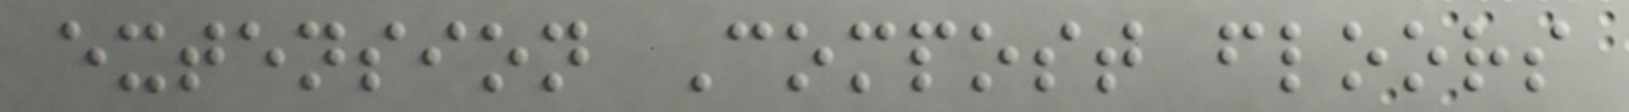extension Compost floors
